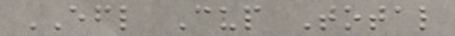EFL Cup Total
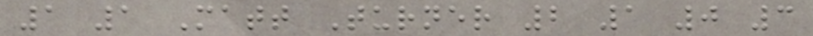1 1 Matt Turner 2 1 0 3
